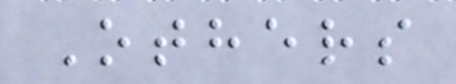Others
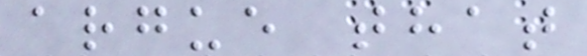argue that
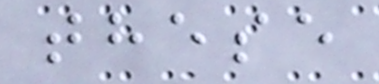these
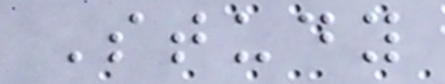Study
